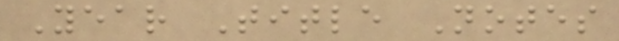Year Title Notes
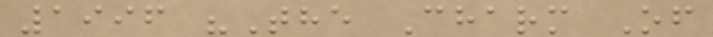1996 "The Charm Of
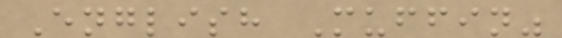English Muffin"
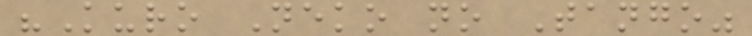"Kuro Neko no Tango"
